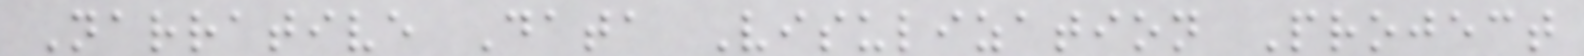Narrative Data Visulization Project
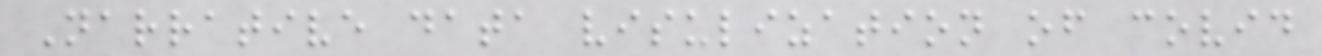Narrative data visulization of covid
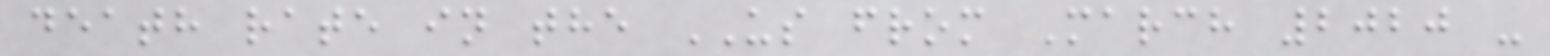death rate in the US from March 2020 -
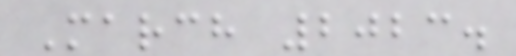March 2023.
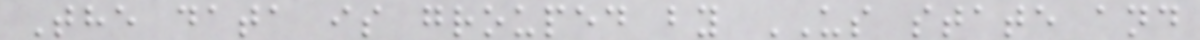The data is grouped by US state and
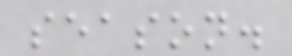season.
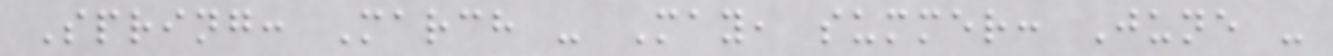Spring: March - May, summer: June -
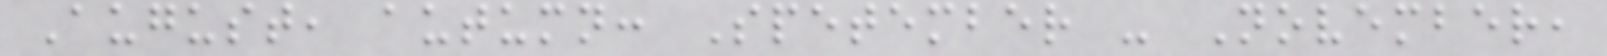August, autumn: Spetember - November,
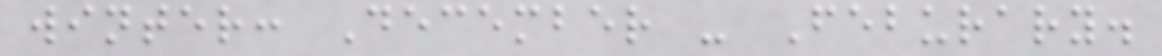winter: December - Feburary.
